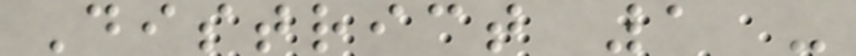District 1 -
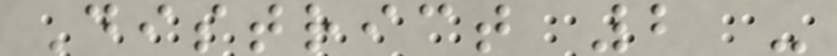District 2 -
